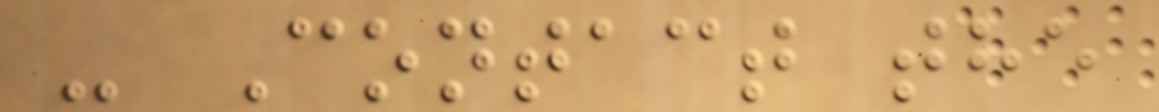- Contact the
